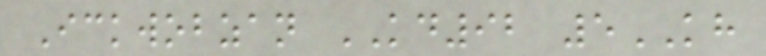Ickwobzan KD92 5KH
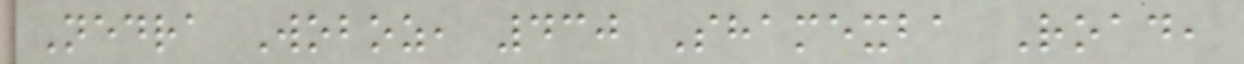Nedra Woboz, 430 Shamexba Road,
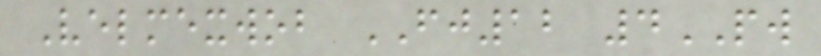Velmexwob FJ12 4PW
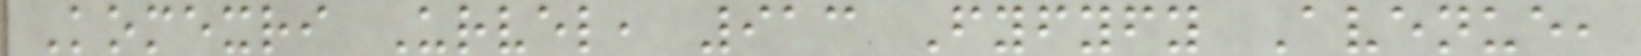Komexri Urvel, 913 Fyfyfy Avenue,
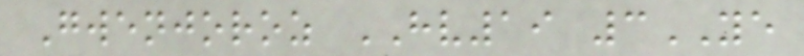Gwenjoroz HV19 3YE
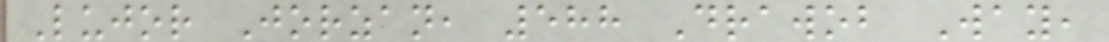Lujor Jorzan, 588 Drawob Way,
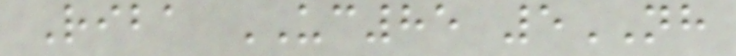Riba UC85 5NH
